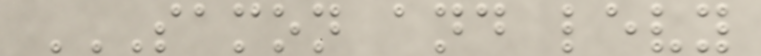SAMON AND LEVY
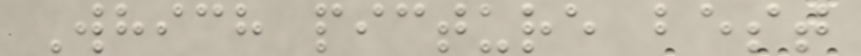Which picture best
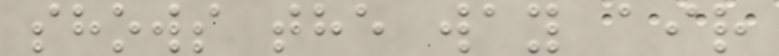shows the way air
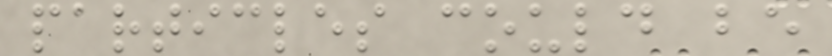particles could be
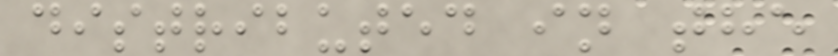distributed in the
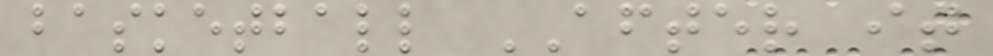basketball AFTER it
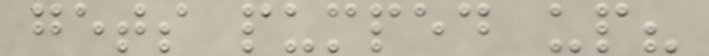gets pumped up?
